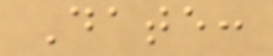Date:
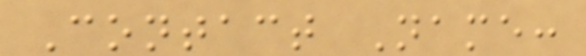Contact Name:
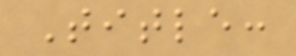Title:
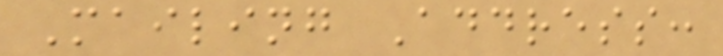Mailing Address:
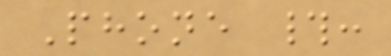Phone #:
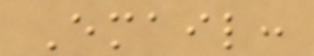Email:
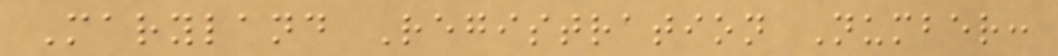Maryland Registration Number:
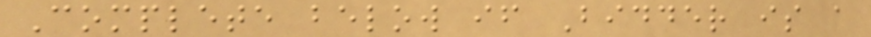Complete below if Bidder is a
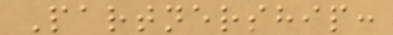Partnership:
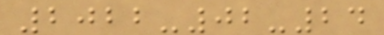2022-02-24
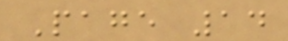Page 14
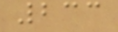233
